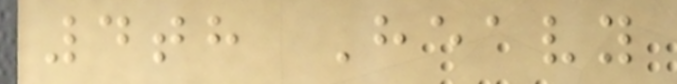4th Heavy
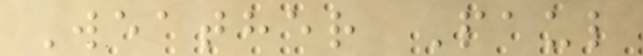Weather Paul
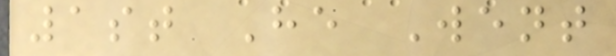1st He Went
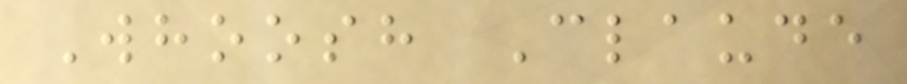Whoosh Claude
